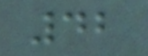42
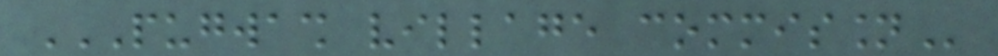PUGWASH VILLAGE COMMISSION
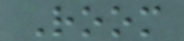Room
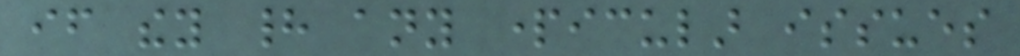if they had any particular issues
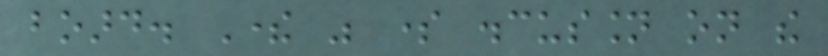board. There was some discussion on the
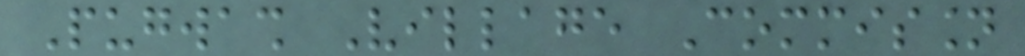Pugwash Village Commission
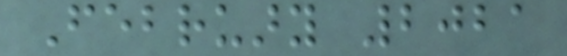February 2021
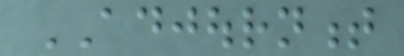ADJOURNMENT
